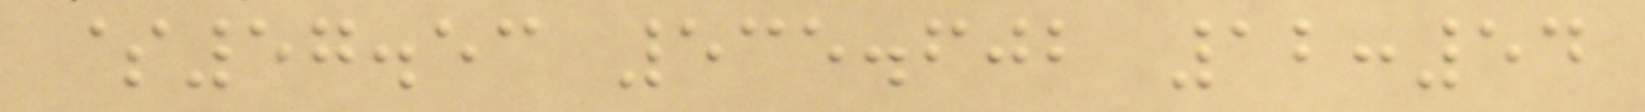$57.53 535.602 12:54
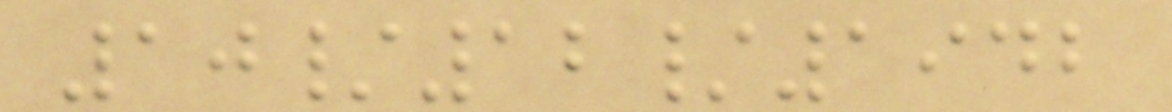10/12/1942
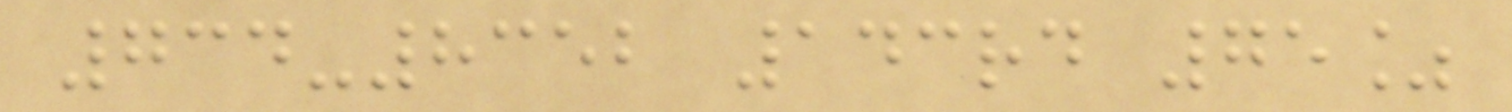734-8352 143rd 75%
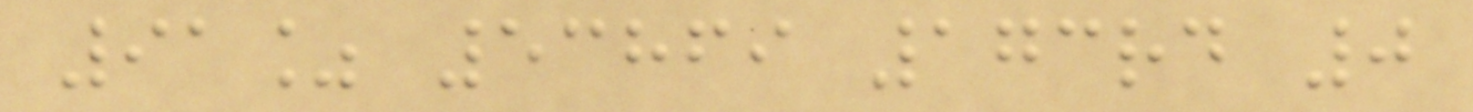91% 53869 173rd 0
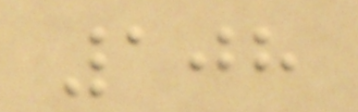108
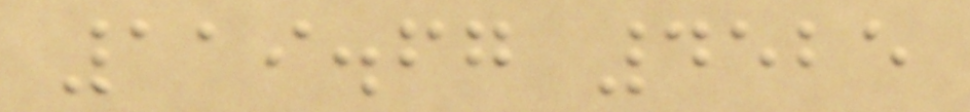119.67 4525
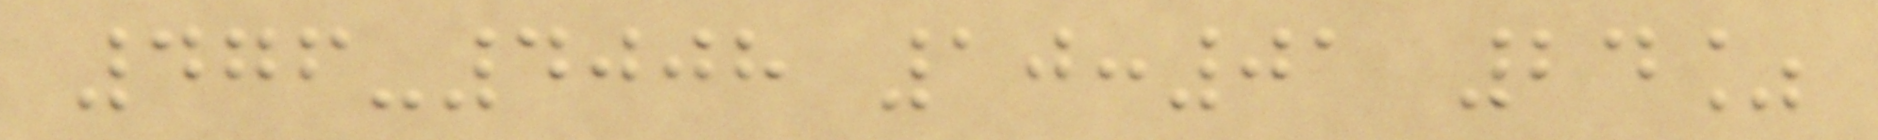476-4008 10:01 24%
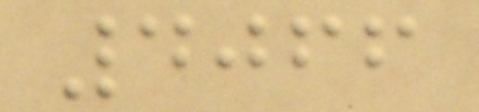4066
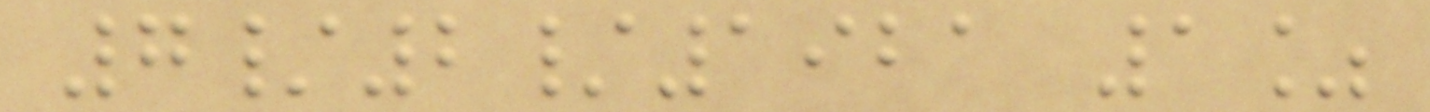7/2/1921 1%
